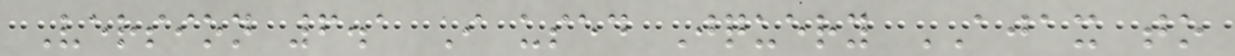Version 6.1 I used Jquery AJAX to
